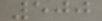500
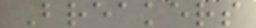Breakers
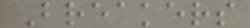Breakers
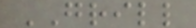GRILL
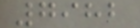7982
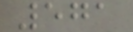571
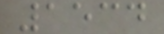1534
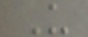U
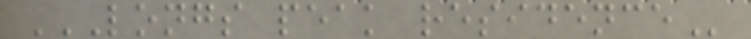LONGS PEAK RESIDENCE
